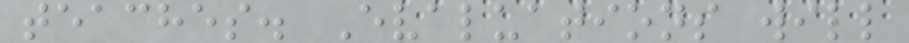teaches. Evaluations will
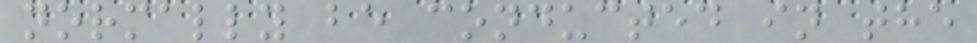normally be conducted in the
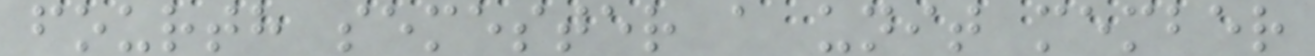fourth semester a unit member
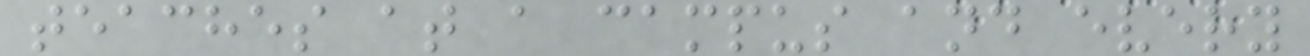teaches at a campus and every
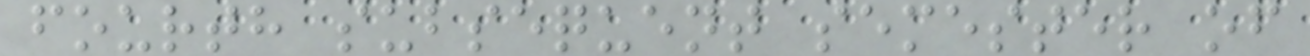fourth subsequent semester of
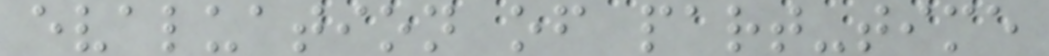evaluation of part-time
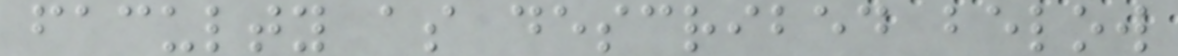faculty as described below
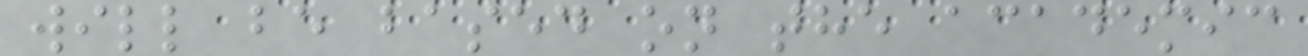will be based on the academic
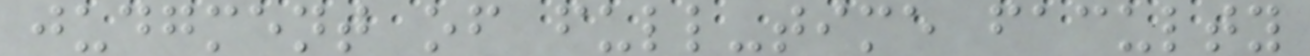judgment of full-time faculty
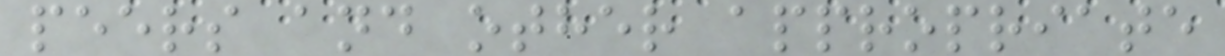peers and other appropriate
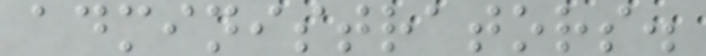administrators.
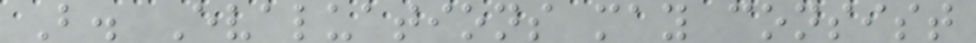B. Evaluations may consist
